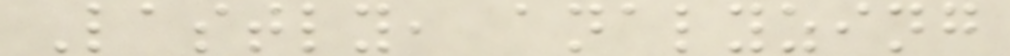Lastly, analyzing
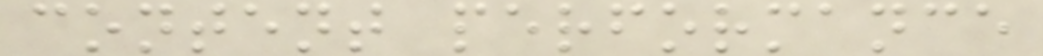content performance
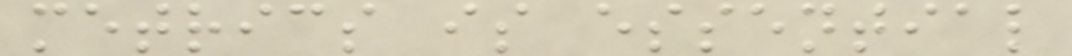metrics is essential
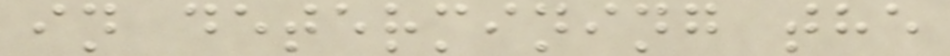in determining the
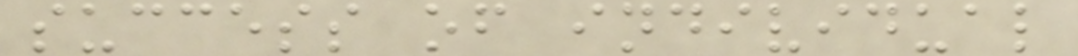success of individual
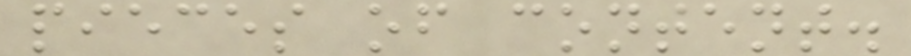pieces of content.
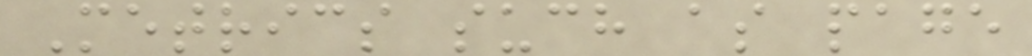Metrics such as page
